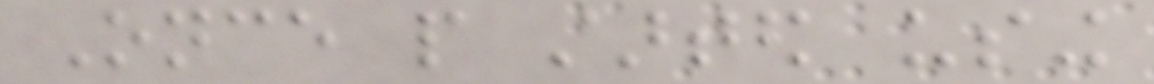Once people started using
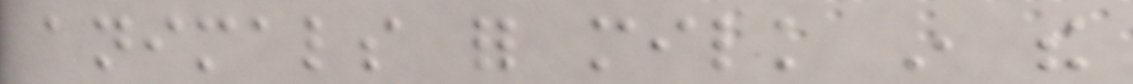animals for milk in the
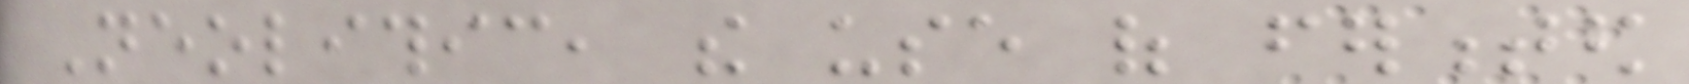Neolithic, the use of fermented
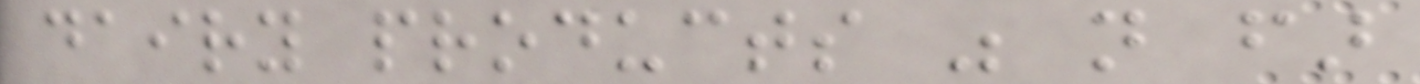dairy products was not far
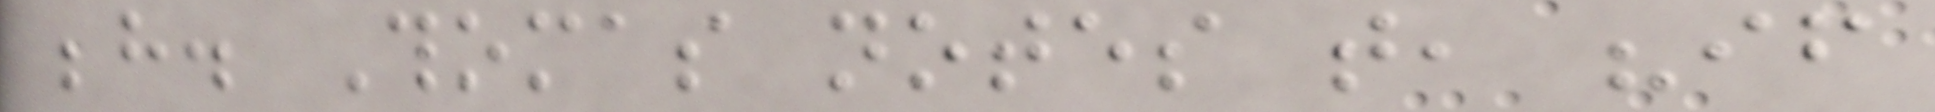behind. Thomas notes that, "if
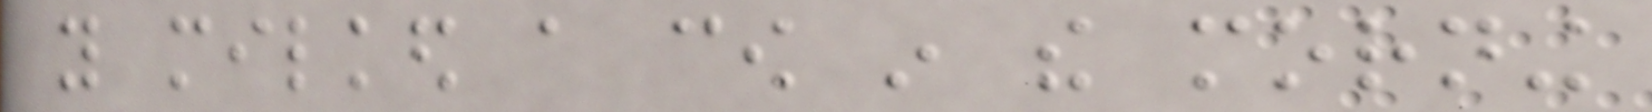you milked a cow in the morning
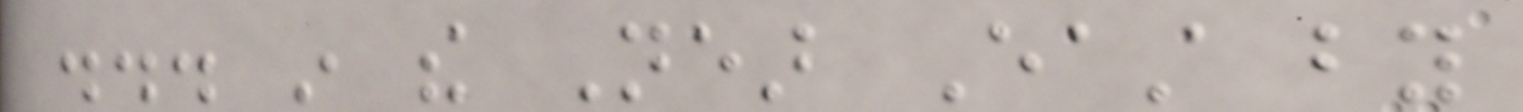... in the Near East by
